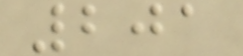201
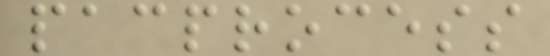pacprocess
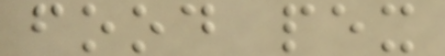food pex
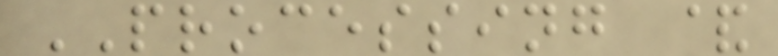PROCESSING &
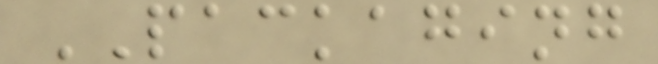PACKAGING
